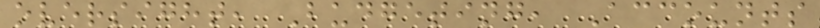oversight, Budgeting, Accounts
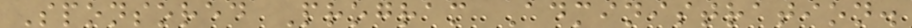Sponsored Program Administration.
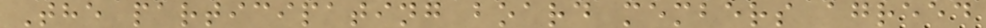The participating board members agreed
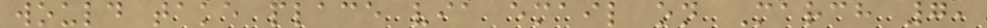would take place via email on March 7,
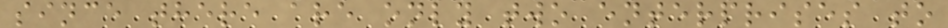since there are only two enterprises to
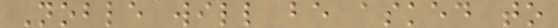Noble will be asked to
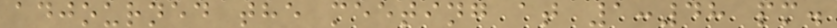adjourned the meeting at 1:48 pm.
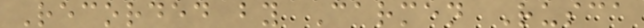Recorded by Carmen Rusca
